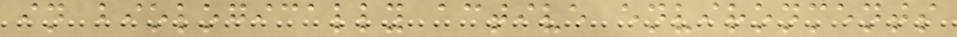in biologically active environments
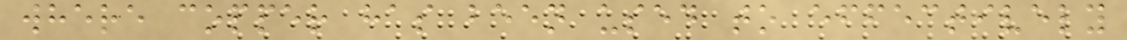where copper has been used to effectively
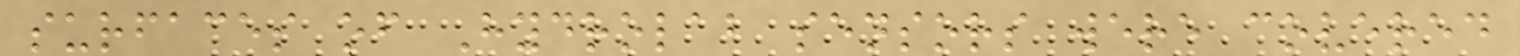surfaces of Hydrolab sensors were covered
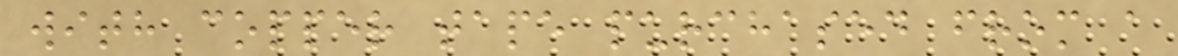with copper tape purchased from a
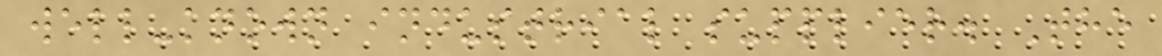well-known industrial supplier. The
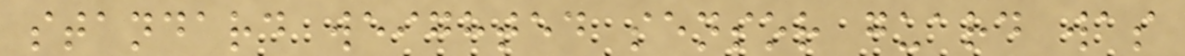standard weighted sensor guard was
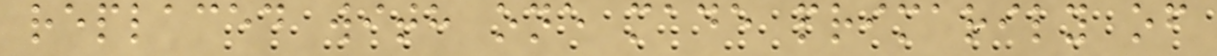replaced with one made primarily of
